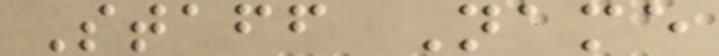Staff Name
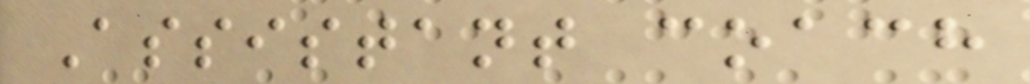Assistant coach
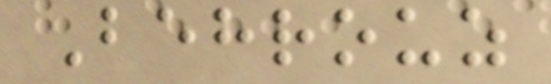Behrouz
